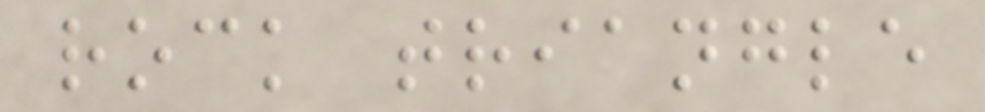rock triangle
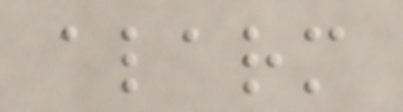alarm
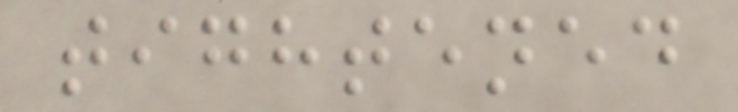tightened
